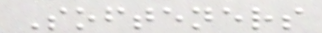Softeners
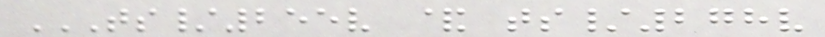TS/255V & TS/278V
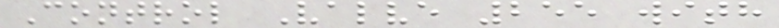Control Valve 255 with
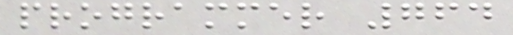programmer 764
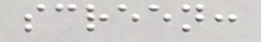screen:
